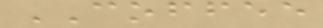COFFEE
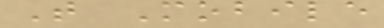T Mobile
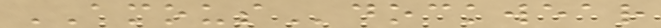AMOUSdockwear
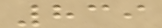839
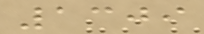1309
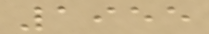1955
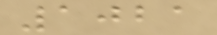1021
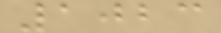1023
